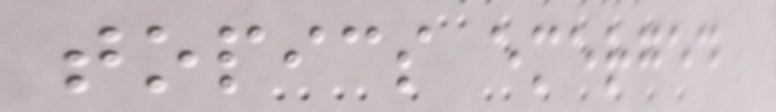topics emerged
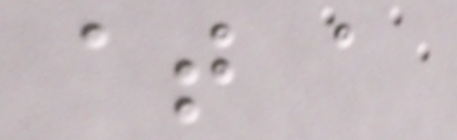at a
